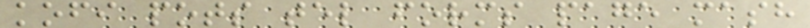kofi pots tel forms page mash
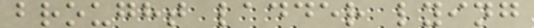brought ladder lying
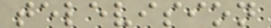television
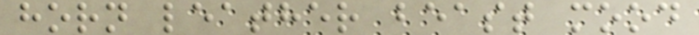horn leather beast mood
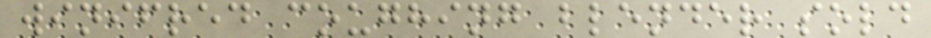winifred coughing blender sold
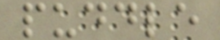puddle
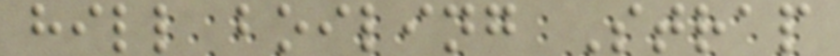hill boiling Strap
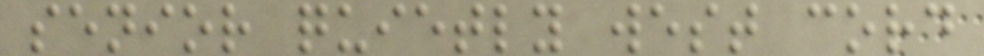senior quietly west cord
